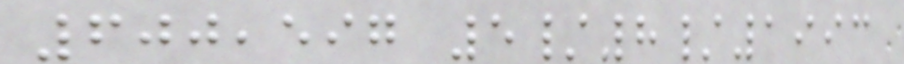600,597 5/8/1993
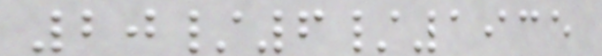20/6/1935
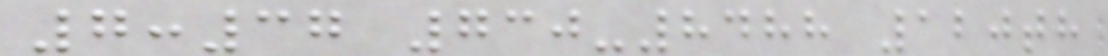7:37 730-8488 120th
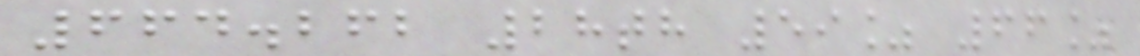664.262 28th 59% 66%
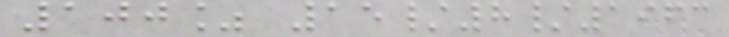100% 15/8/1963
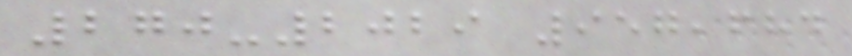270-2029 957,684
